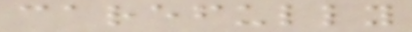carefully
